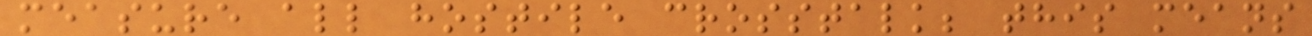measure all hostile crosstalk; this means
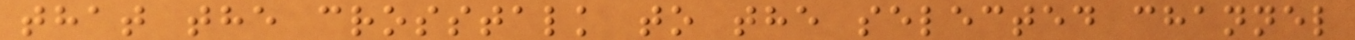that the crosstalk to the selected channel
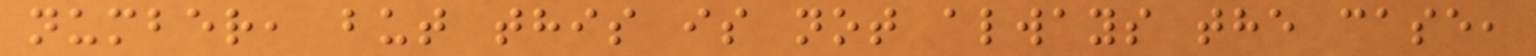number, but this is not always the case,
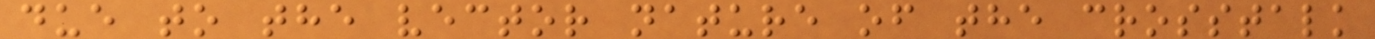due to the vector nature of the crosstalk
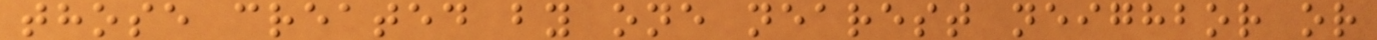those created by one nearest neighbor or
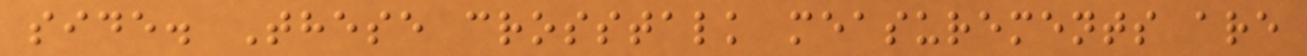side. These crosstalk measurements are
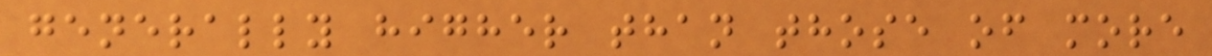generally higher than those of more
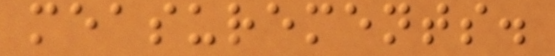measurements.
